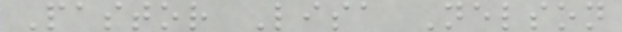Pastor Lisa Nelson
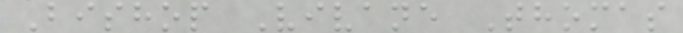Bishop Vivane Thomas
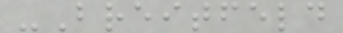-Breitfeld
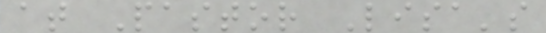at Pastor Lisa's
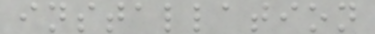installation
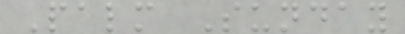Palm Sunday
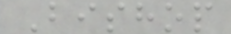Bishop
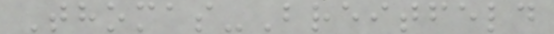Thomas-Breitfeld
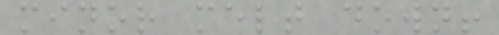minor melt down!
